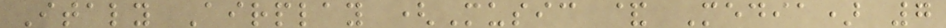Italy Airplay (Music & Media) 7
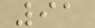91
